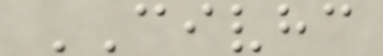CIVHC
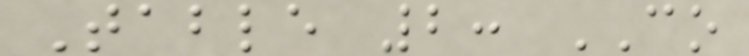Table 2: CO
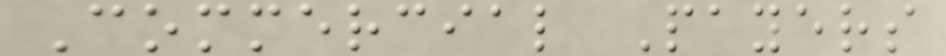Commercial Payers
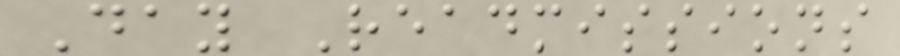Day Readmissions
